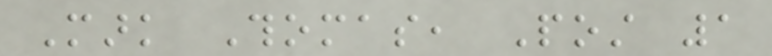Mark Thomas, Post 1
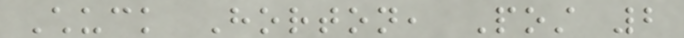Chuck Horton, Post 2
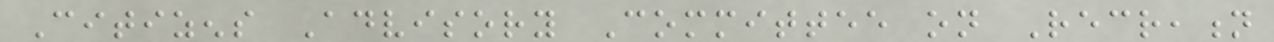Citizens Advisory Committee on Recreation
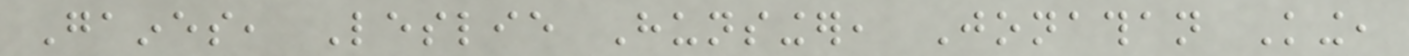Gaines, Leslie Hunsinger, Jonathan King,
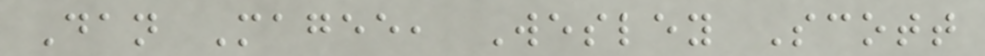Dan Magee, Wesley Scott
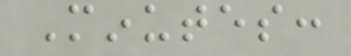Minutes:
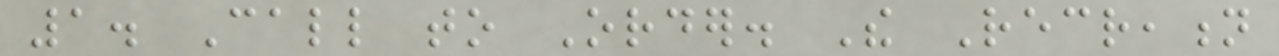1. Call to Order. The Recreation
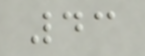43
